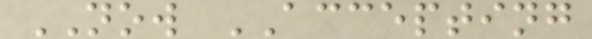NOW ACCEPTING
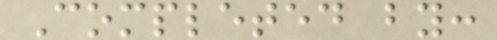Completed by:
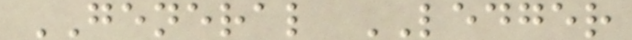GENERAL LEDGER
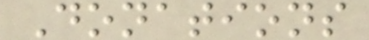Donations
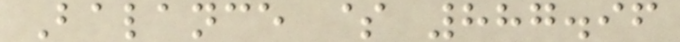Balance $ 887.96
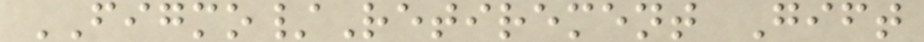FIGMO/Retirement Gift
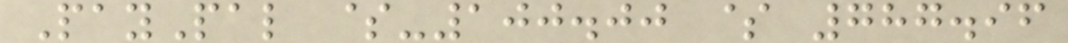PayPal $-100.00 $ 787.96
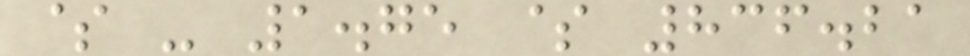$ - 1.75 $ 836.21
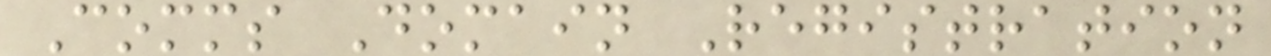Comms Domain Registration
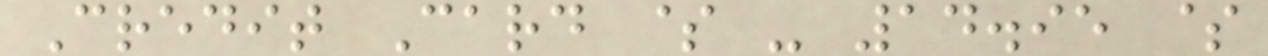Credit Card $ - 14.95 $
